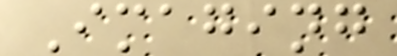Imaging
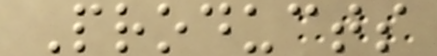Products
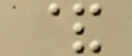&
